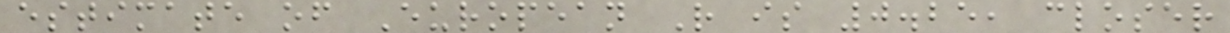estimate of European R is 0.25, closer
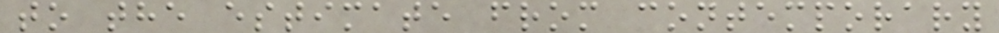to the estimate from contemporary
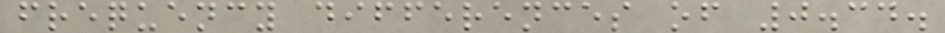frequency differences of 0.34.
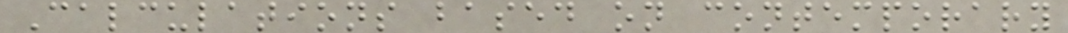Calculations based on contemporary
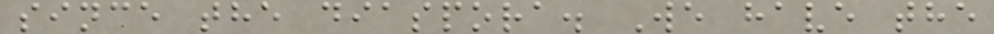since the diaspora. We have the
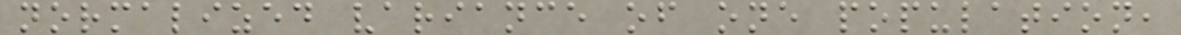normalized variance of one population,
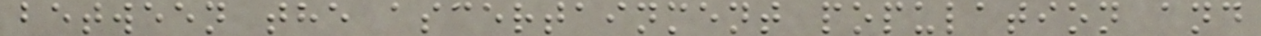between the ascertainment population and
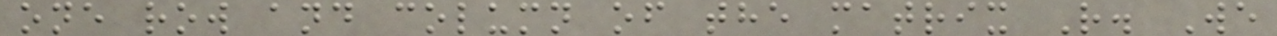one row and column of the matrix R. We
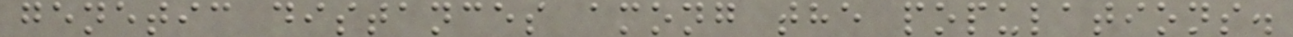genetic distances among the populations.
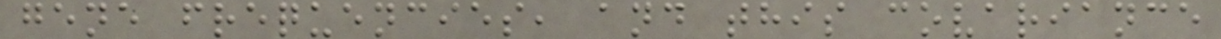gene frequencies, and this covariance
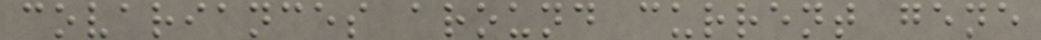covariances around current gene
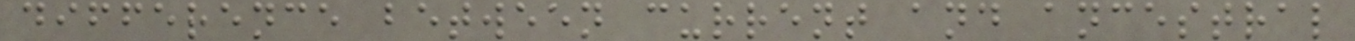difference between current and ancestral
